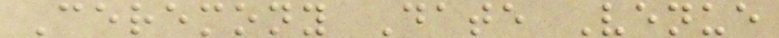Ceremony Date Venue
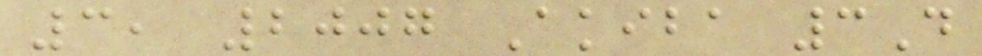3, 2007 Akiba 3D
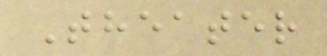Theater
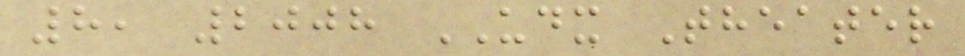8, 2008 UDX Theater
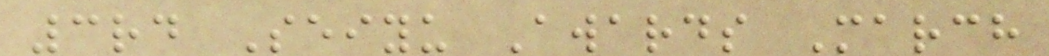3rd Seiyu Awards March
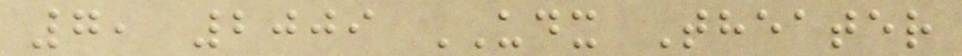7, 2009 UDX Theater
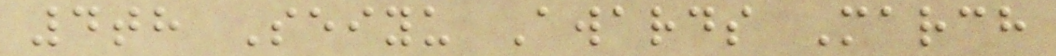4th Seiyu Awards March
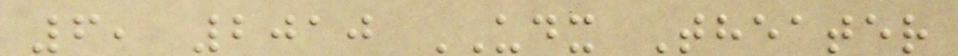6, 2010 UDX Theater
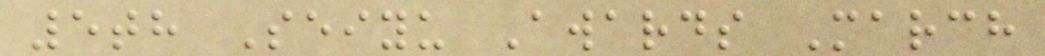5th Seiyu Awards March
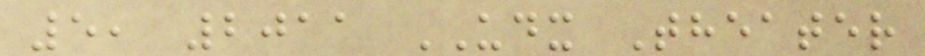5, 2011 UDX Theater
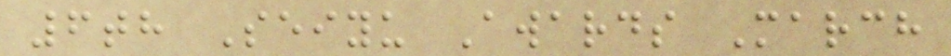6th Seiyu Awards March
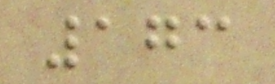173
